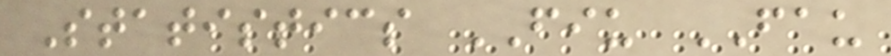Statistics FIU FAU
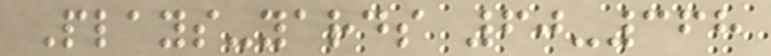Plays-yards 60-368
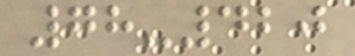78-420
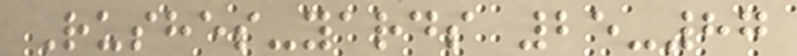Rushes-yards 25-87
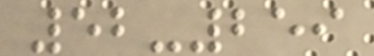52-259
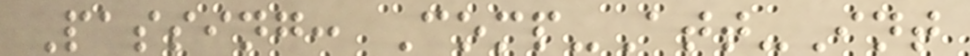Passing: Comp-Att-Int
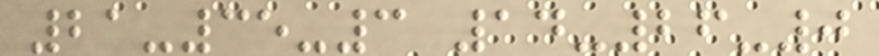21-35-3 14-26-0
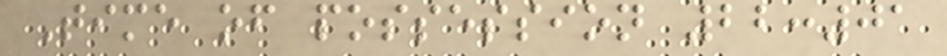Time of possession 22:01
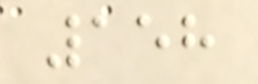158
